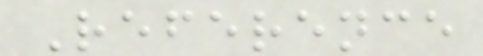Reference
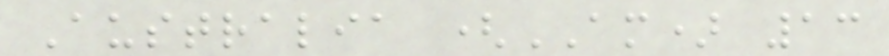Australia (AM) 13
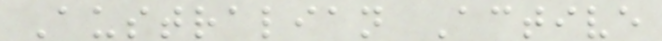Australian Active
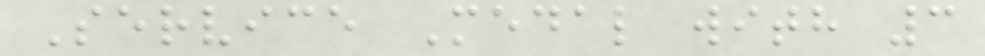Service Medal with 3
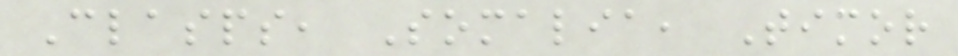Clasps, Somalia, Timor
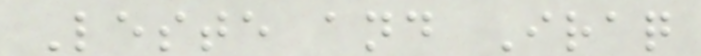Leste and Iraq
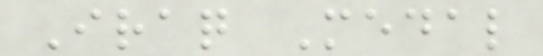Iraq Medal
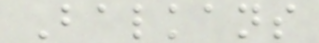Balkans
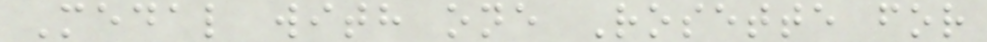Medal with one Rosette for
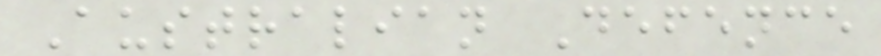Australian Defence
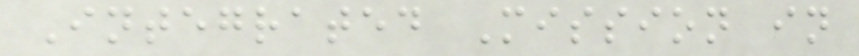Integrated Mission in
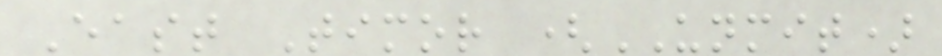East Timor (UNMIT)
